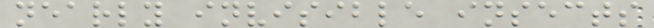nearly invisible insects
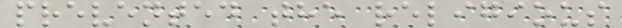prevented the religious
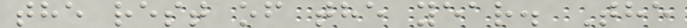the rest of the year. The
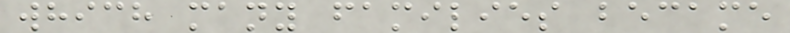which many families became
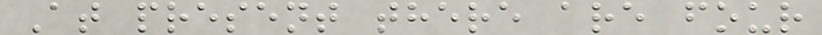At present there are four
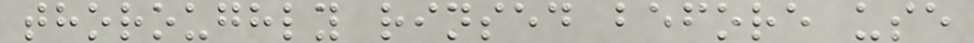thoroughly rinsed before use
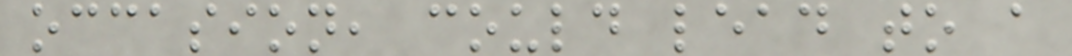occasion, could lead to a
